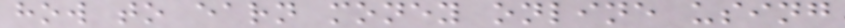how to earn money online using
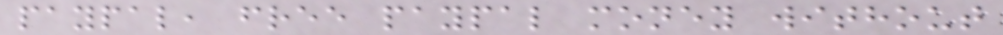paypal, free paypal money without
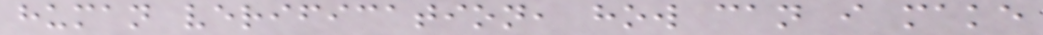human verification, how can i make
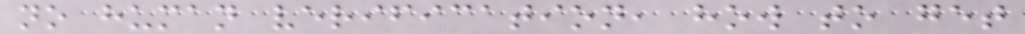no human verification, how to get
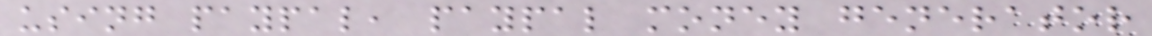using paypal, paypal money generator
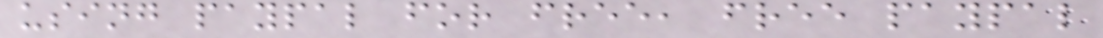using paypal for free, free paypal
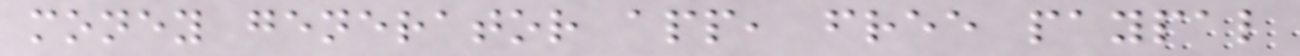money generator app, free paypal
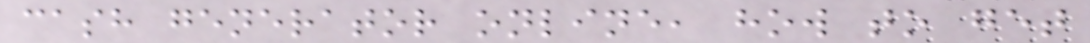cash generator online, how to get
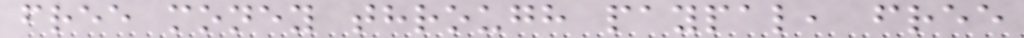free money through paypal, free
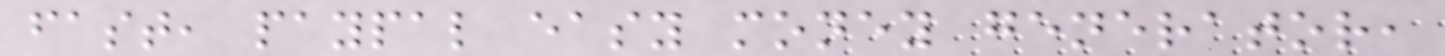fast, paypal easy money generator,
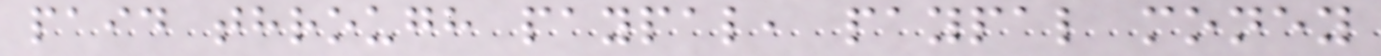paid through paypal, paypal money
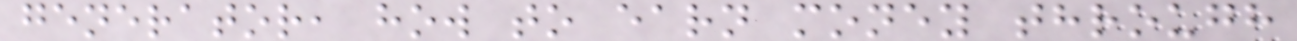generator, how to earn money through
